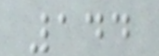144
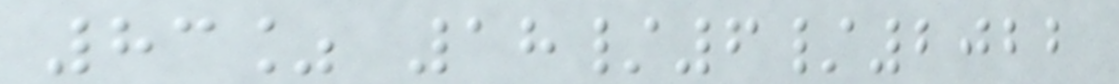83% 18/6/2022
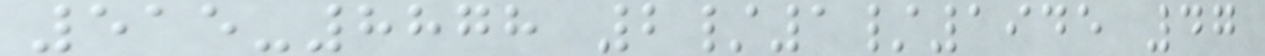515-8878 2/1/1945 47
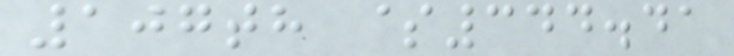107th $344.41
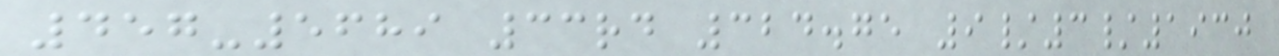457-5689 33rd 324.75 9/3/1930
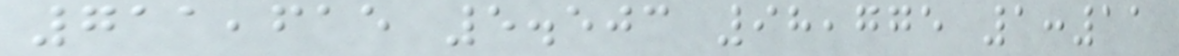711,615 5.503 98,775 1:11
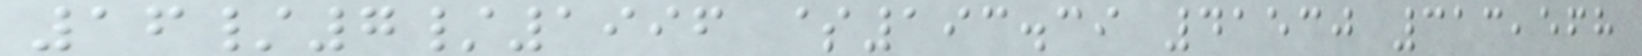16/7/1996 $193.39 41530 313,568
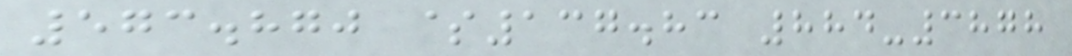573.870 $137.83 884-3878
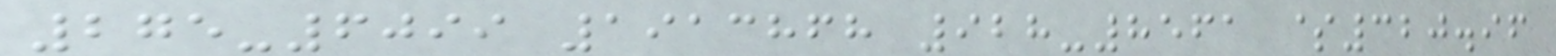275-6099 1913868 928-8561 $320.96
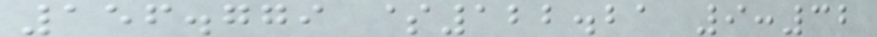156.779 $122.21 9:32
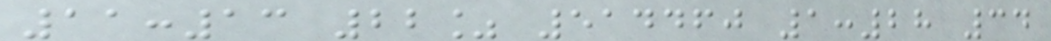11:13 22% 514460 1:28 34
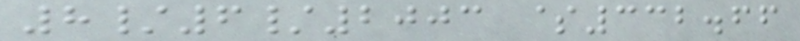8/6/2003 $332.66
